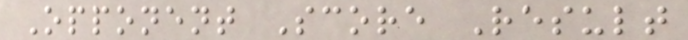Opponent Score Result
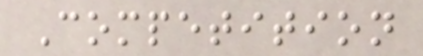Competition
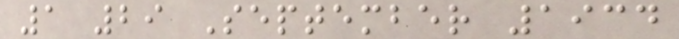1 29 September 1934
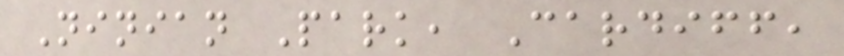Ninian Park, Cardiff,
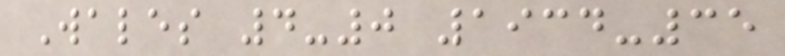Wales 4-0 1934-35
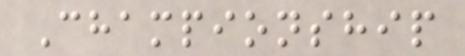Championship
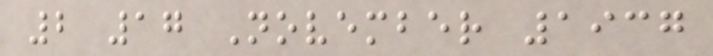2 17 November 1937
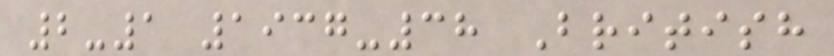2-1 1937-38 British
